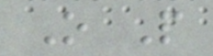O P
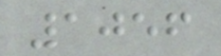1056
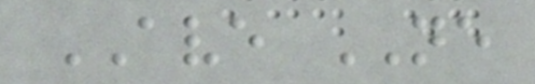AVE NE
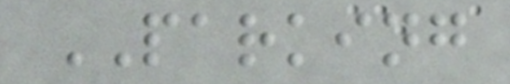PARKING
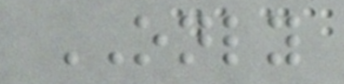ONLY
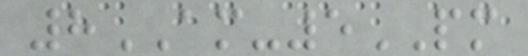8AM-5PM
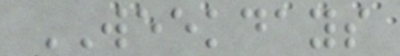WEEKDAYS
